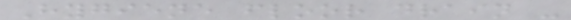Hygiene floor drain -
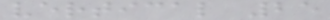vertical 25
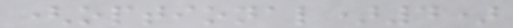(optional)4)
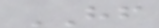HF
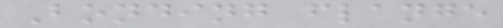Bonding flange
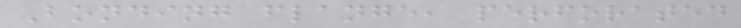Bonding flange, perforated
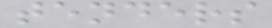tenders
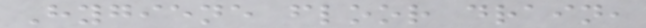Hygiene floor drain,
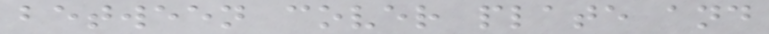between cover plate and
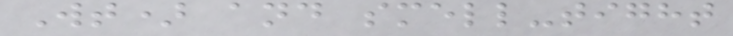Wt) and smell-tight
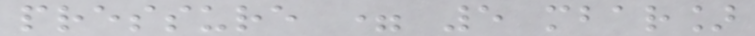pressure = 5 mbar]
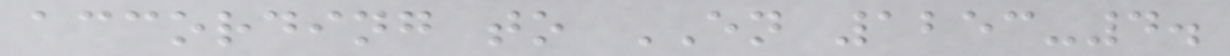according to EN 1253-4.
